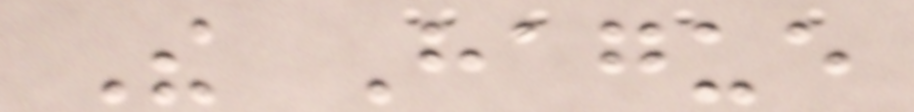The Hague
